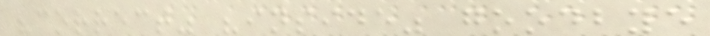"correct" "inside" goodbye
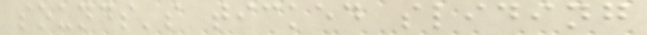sounds's ticked sliding
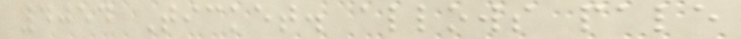4054 Ticket. allows pale
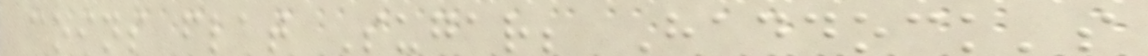coins flat Sugar; Haddock's
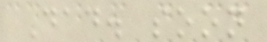Dad. soon
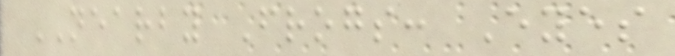NEARBY Frogs: Eyes
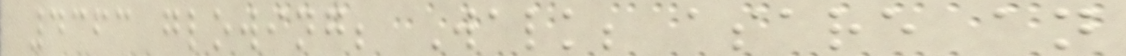4363 glowing; Walk; asare an
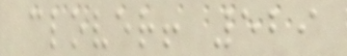clover! 529
